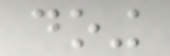doing
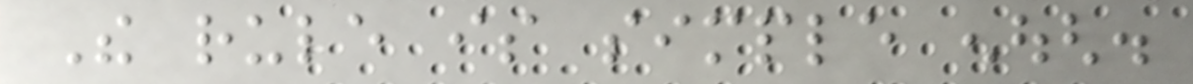The rule is simple enough.
